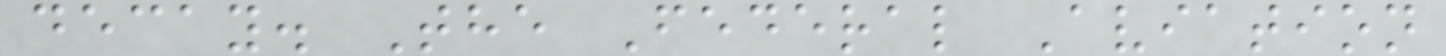decay. The Federal Aviation
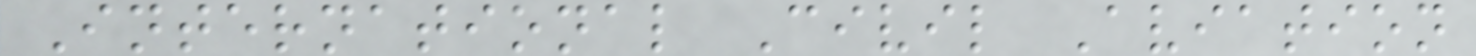International Civil Aviation
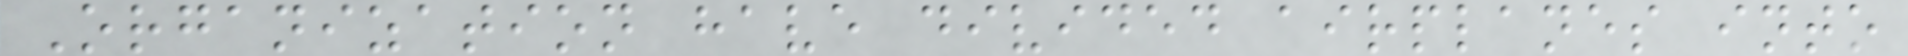Organization have divided airplanes into
